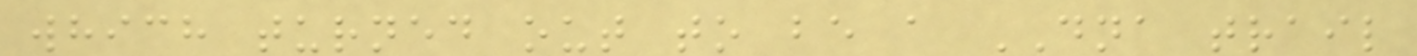which turned out to be a DNA trail
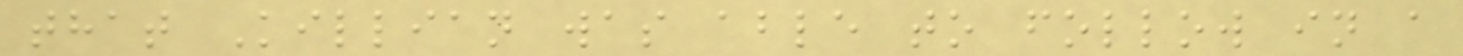that Killian was able to follow in a
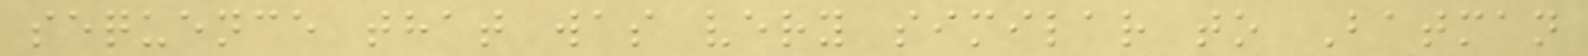sequence that was very similar to Batman
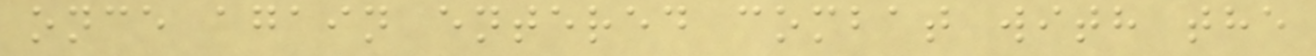once again entered combat with the
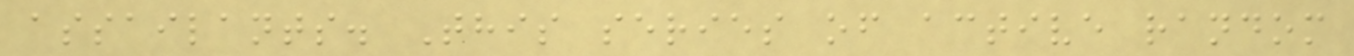assailants. This series of active random
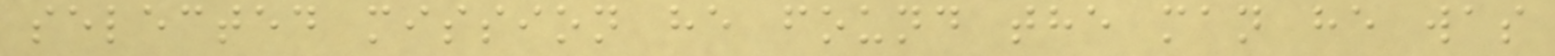selected mission he found the man he was
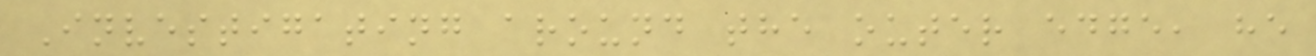Investigating around the outer edge, he
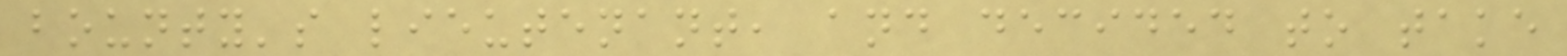bounty's lieutenant, and decided to take
